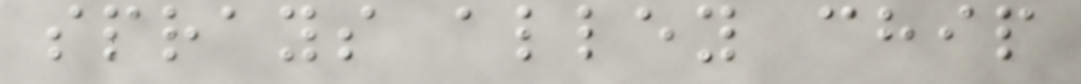sprays alley chip
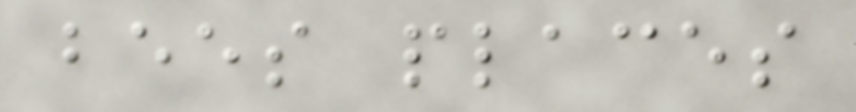bees places
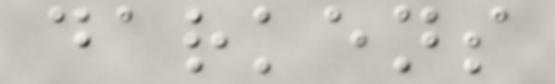darkens
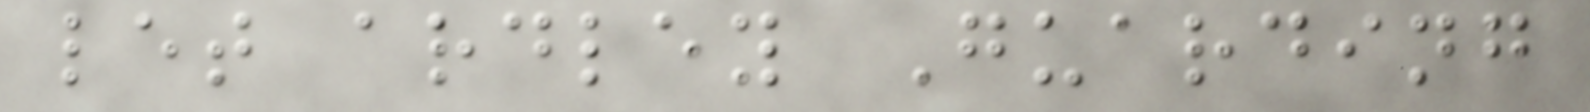let ardley Guarding
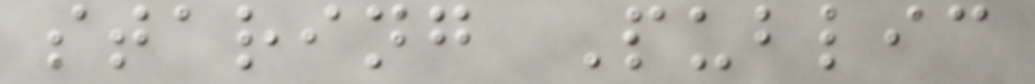staring Public
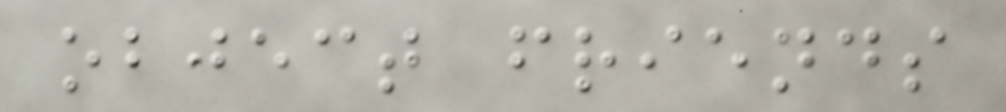object friends
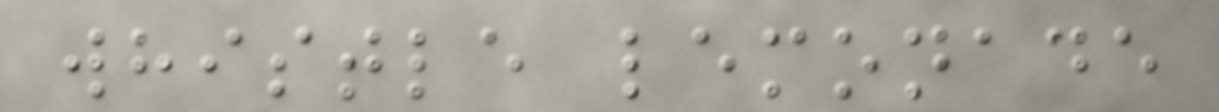whistle lemonade
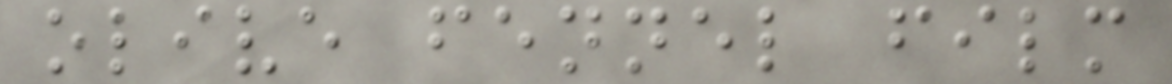olive fennel film
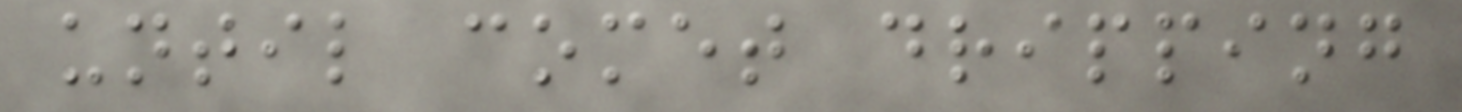until comet dripping
